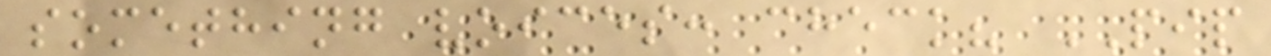something voices: check? PIP
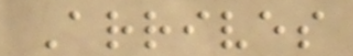Arrives
